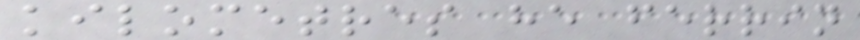kilometres he ferrin
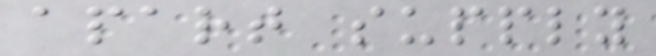apart supply
